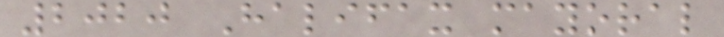2020 Halifax mayoral
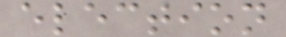election
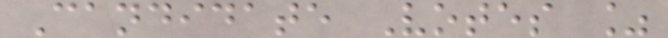Candidate Votes %
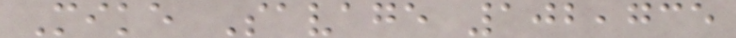Mike Savage 102,735
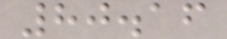80.16
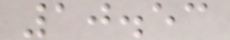10.53
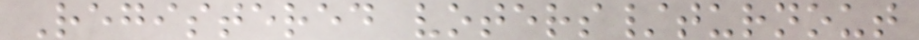Registered voters/turnout
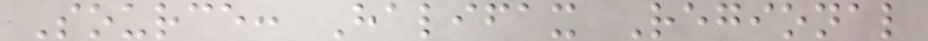Source: Halifax Regional
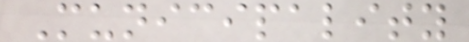Municipality
